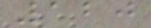120
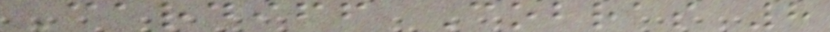Cardiff Cobras 8
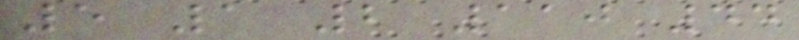5 1 2 110 44
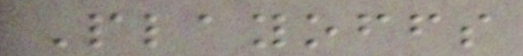Playoffs
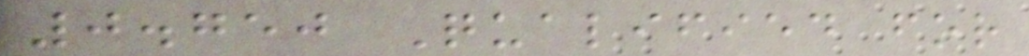0.750 Qualified for
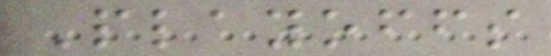Playoffs
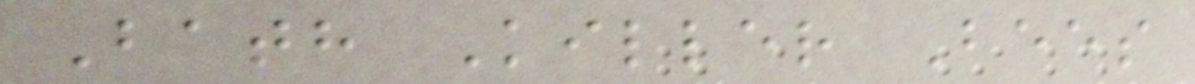Bath Killer Bees
